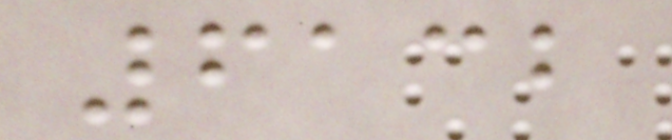6132
